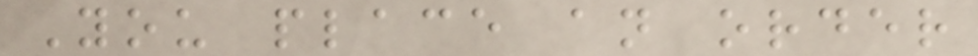You place an order
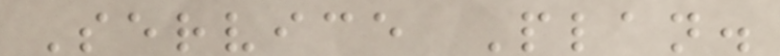Service Plan.
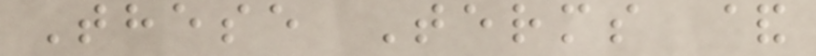These Terms &
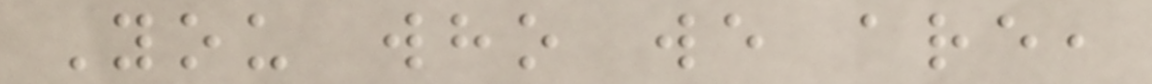You who we are,
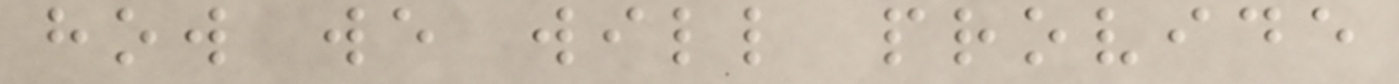how we will provide
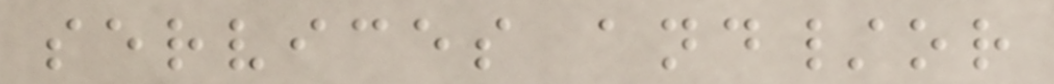services and/or
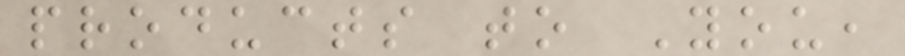products to You,
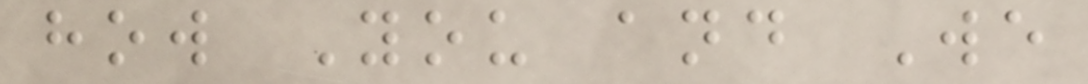how You and We
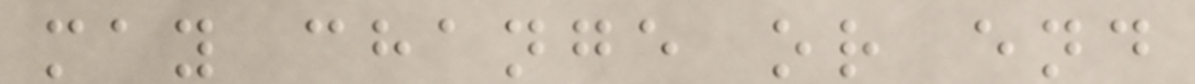may change or end
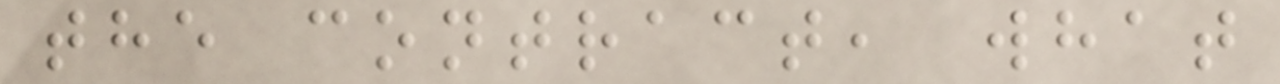the contract, what
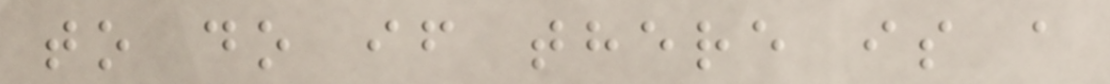to do if there is a
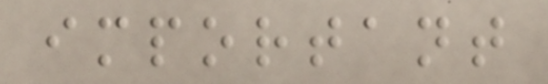important
